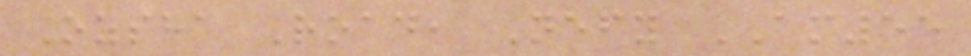Ozsha Road, Nefy AM55
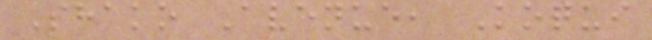Shako Avenue, Koqui
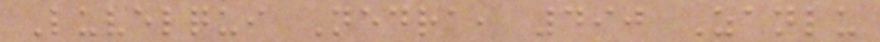Luvelqui Nedra, 490 Zanlu
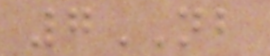7NB
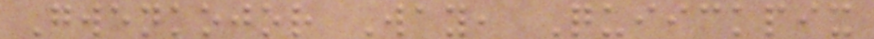Gwenkojor Way, Quiickpix
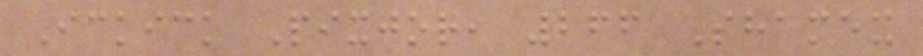Ickick Pixjor, 266 Shamex
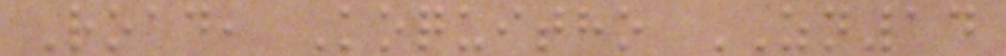Road, Koquitho ZN14
